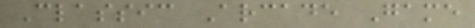Classic Arcade Game
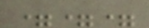===
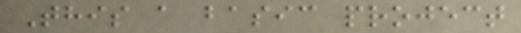This a basic project
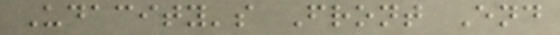Udacity's Front End
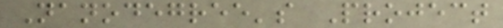Nanodegree's Project
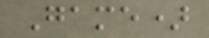Game)
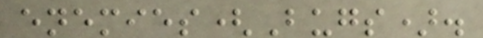enemies(Bugs).
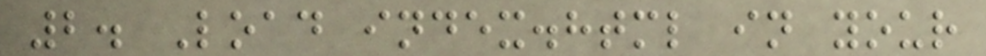2. Load index.html in your
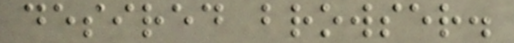desired browser.
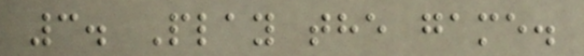3. Play the game.
